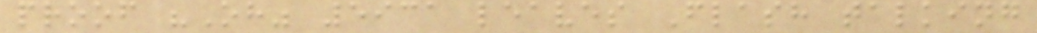proof "Oh" 5931 leaves Flash talking
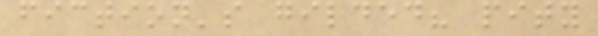fiction's gilded? pity
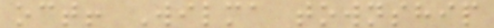oct! Wilma township
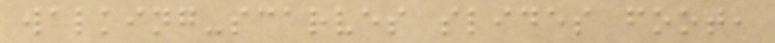walking-scarves slides foot,
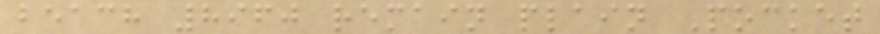beach 8960 remain plain Pocket
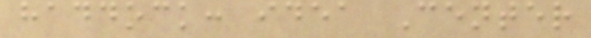haddock: idea Center
